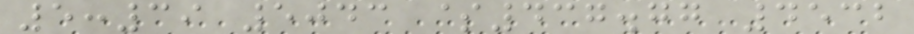5:39 5043 $437.77 4532
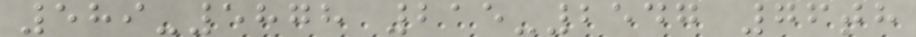589-5878 215-2547 76th
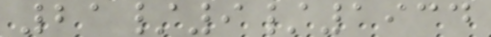21/9/1934
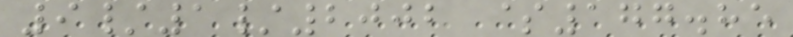9/1/2002 $177.85
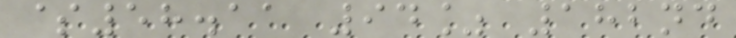$58.11 94% 182nd
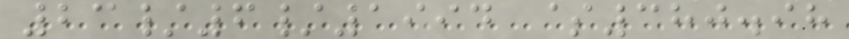23/6/1994 $380.98
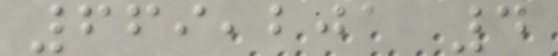669,201 4
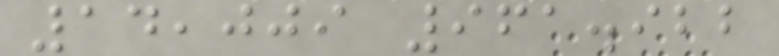14,009 961.922
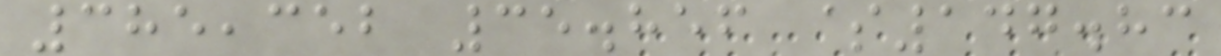385,352 35.856 $147.83
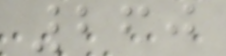260
